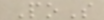PoS
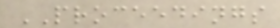PROCEEDINGS
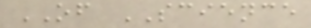OF SCIENCE
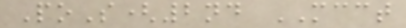PoS(2nd MCCT
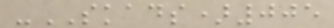-SKADS)005
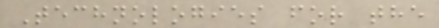Technologies for the
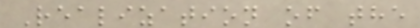Realization of the
